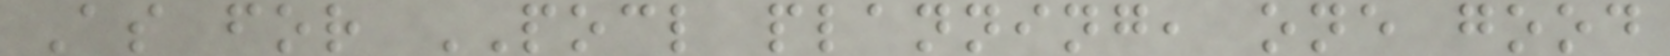As for POCL planning, one good
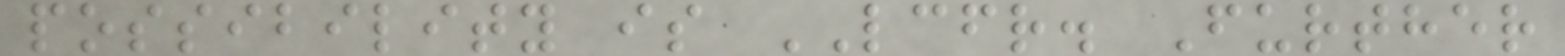possibility is LCFR. Further
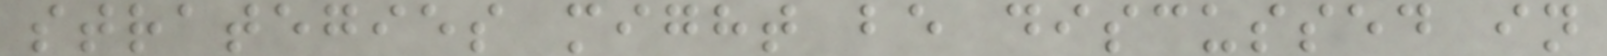strategies might be discussed in
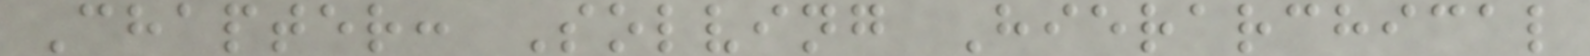Chapter: Solving Hierarchical
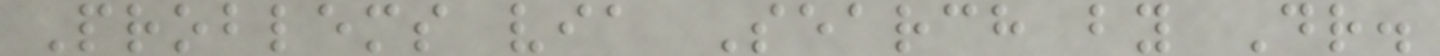Problems via Search by Dr.
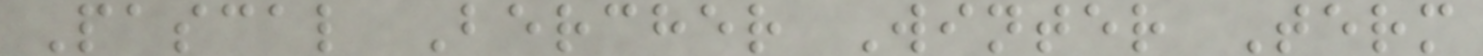Pascal Bercher Winter Term
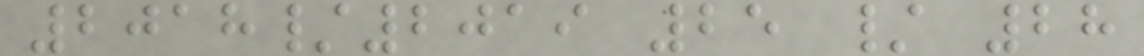2018/2019 25 / 28
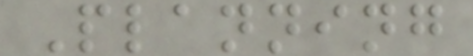Planning
